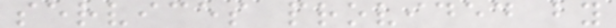services provided by
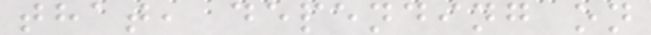that, depending on
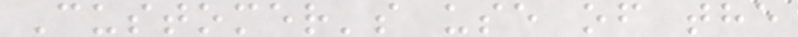Customer's use of the
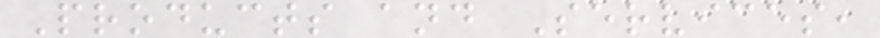Products and Services,
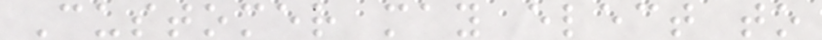Customer may elect to
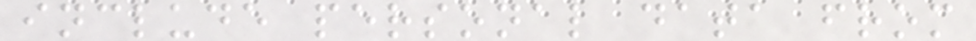include personal data from
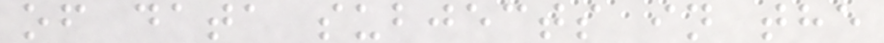of data subjects in the
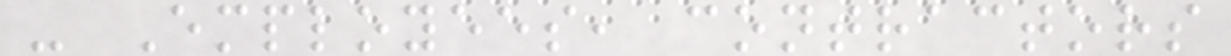- Employees, contractors
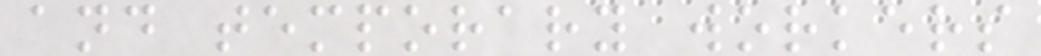and temporary workers
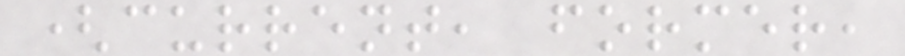(current, former,
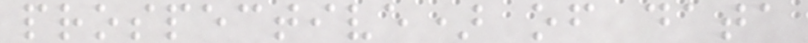prospective) of data
